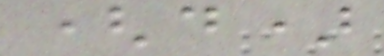(d)
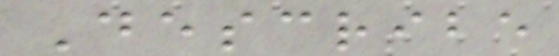Describe
